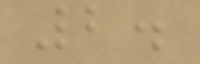2.
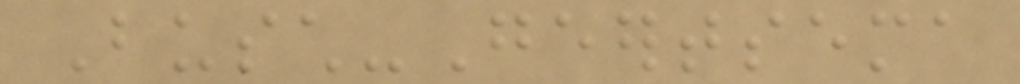Busch-Geertsema
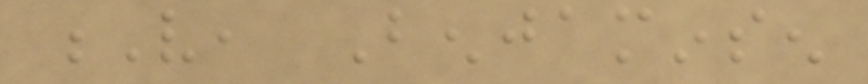V, Benjaminsen
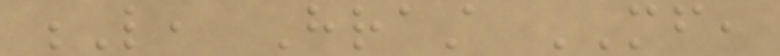L, Hrast MF,
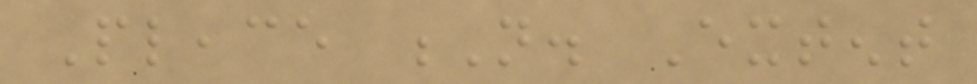Pleace N. Extent
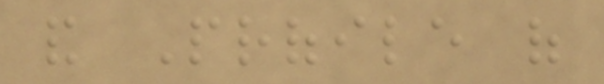and Profile of
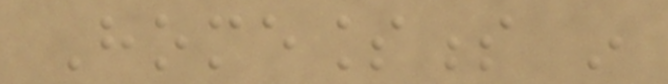Homelessness in
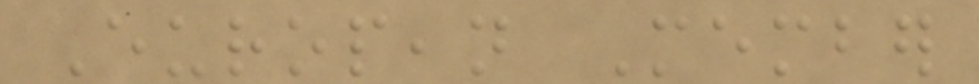European Member
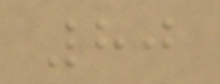80
